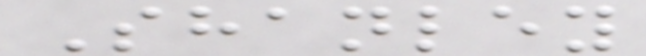Shanley
